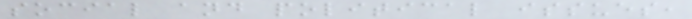social and political issues,
